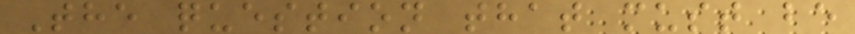The question that must be
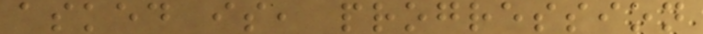asked is, progression
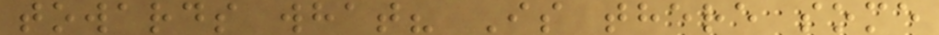towards what? Is there some
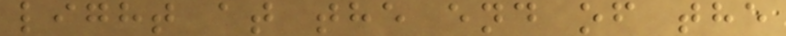light at the end of the
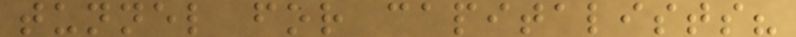tunnel for capitalists?
